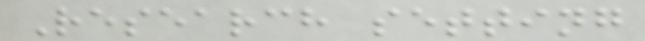Research setting
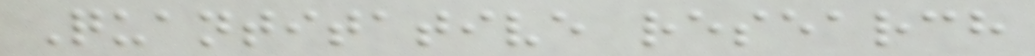Quantitative research
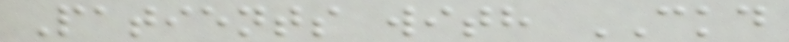Patients with CKD
